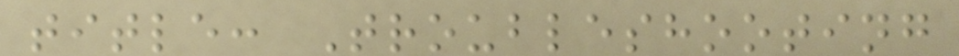title: Troubleshooting
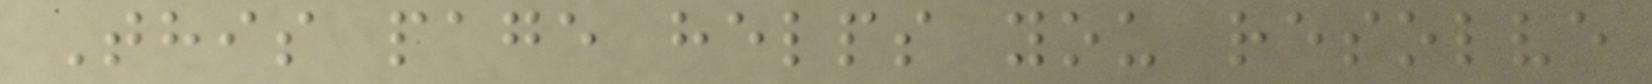This page helps you resolve
